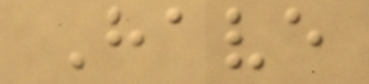Have
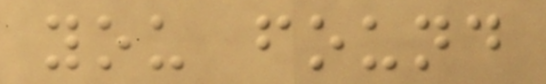you found
